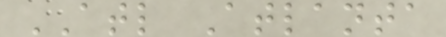ATL Atlanta
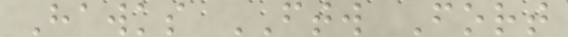Hawks FTW Fort
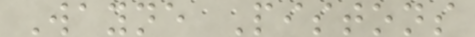Wayne Pistons
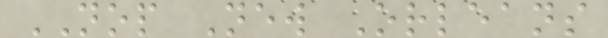NOP New Orleans
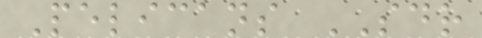Pelicans SDR
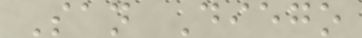San Diego
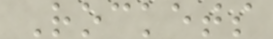Rockets
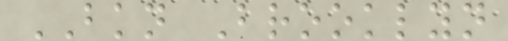BKN Brooklyn
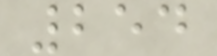254
